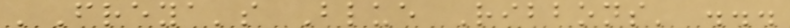'Freya's Blue Ribbons' ...
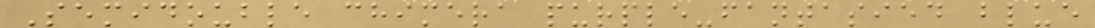Semidouble chimera purple-fantasied blue
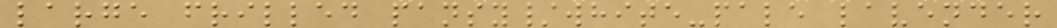large frilled pansy/white-pale lavender
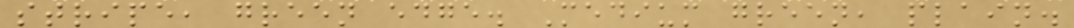stripe, green edge. Medium green, plain.
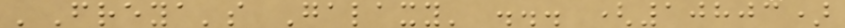'Freya's Galaxy' ... (10803)
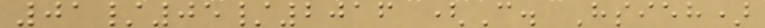01/05/2016 (C. Hsieh)
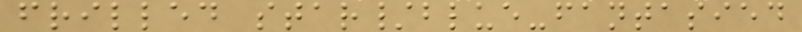frilled star/blue-fantasied
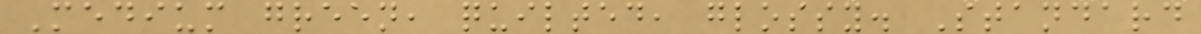Medium green, quilted, glossy. Standard
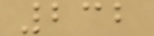232
